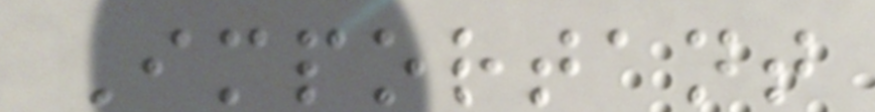Important
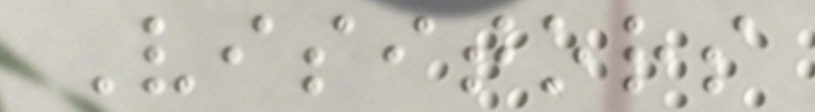Visitors
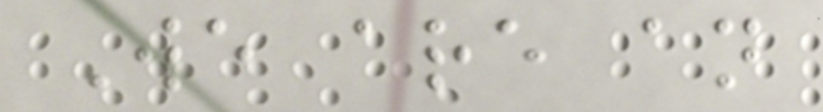We are an
